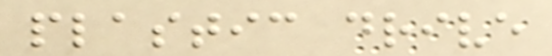plastic drive
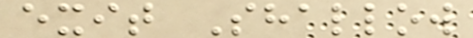exit Shallow
